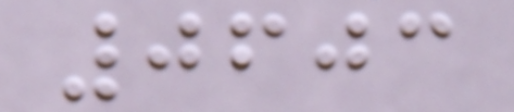0603
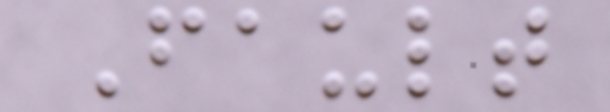Fault
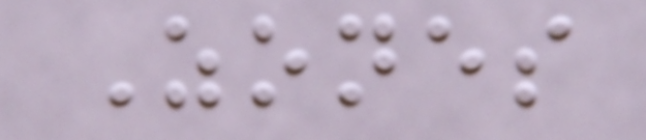Zones
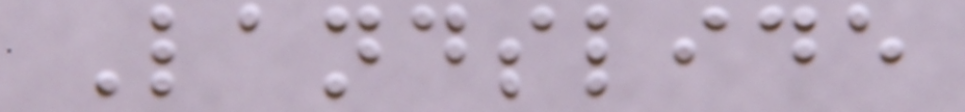Landslide
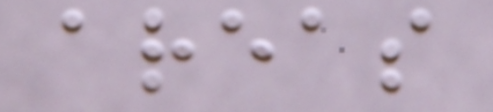areas
